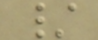/
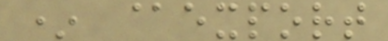* @export
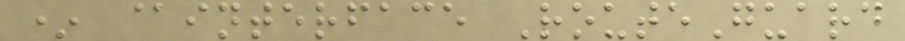* @interface RouteGuard
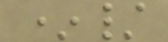*/
